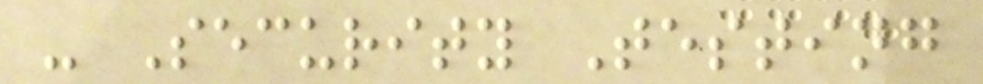- Security Testing
